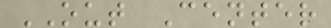OUT Center
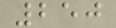250
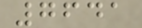7641
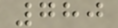780
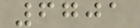6701
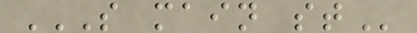S MAIN ST
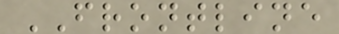FRONTLINE
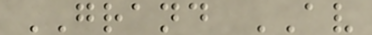GRAND AV
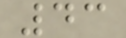43
